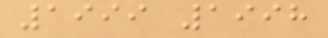1999 1998
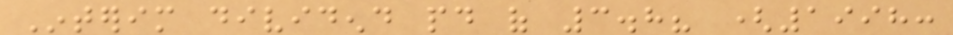Interim dividend paid of 3.8? (1998:
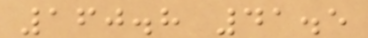160.8 41.5
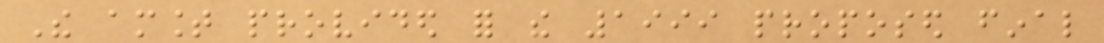The amount provided for the 1999 proposed final
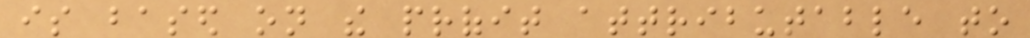is based on the profit attributable to
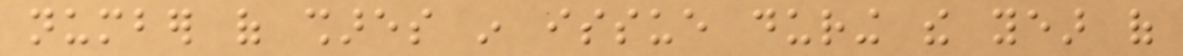number of shares in issue during the year of
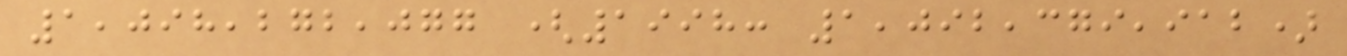1,098,272,077 (1998: 1,092,379,912)
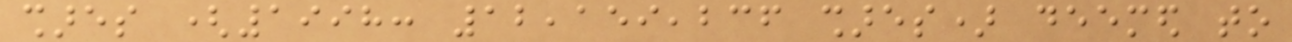shares (1998: 12,159,236 shares) deemed to
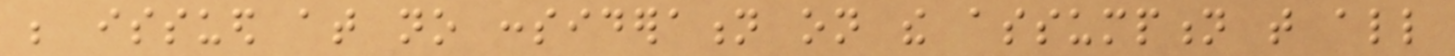be issued at no consideration on the assumption that all
